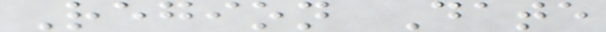Region Date
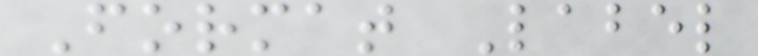Format Label
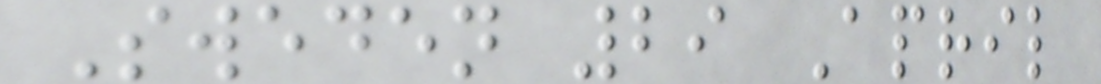Sweden 29 April
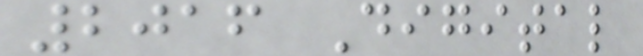2016 Digital
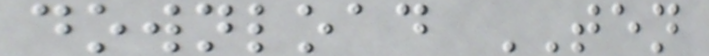download TEN
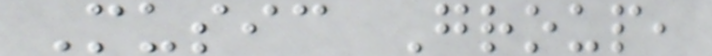Music Group,
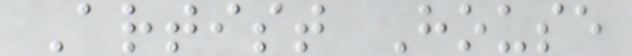Artist House
